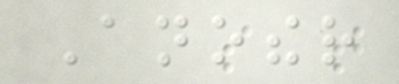Another
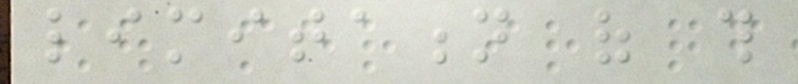limitation of this
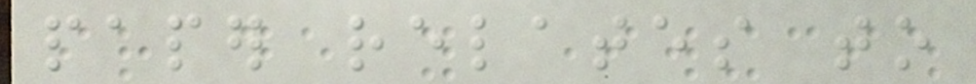paper relates to
